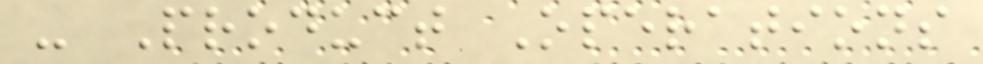- Product Operations
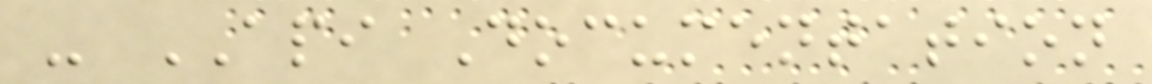- API Documentation
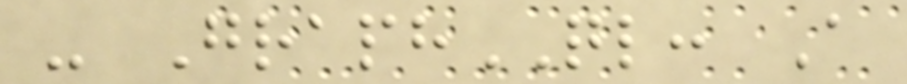- GraphQL: A
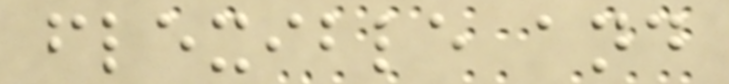flexible and
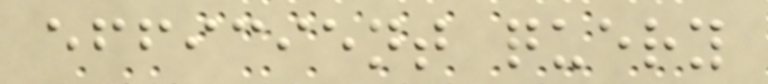efficient query
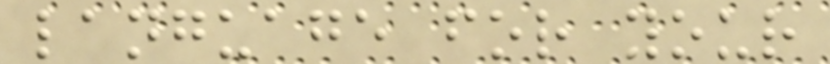language for your
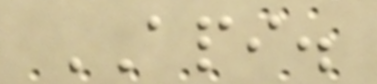API.
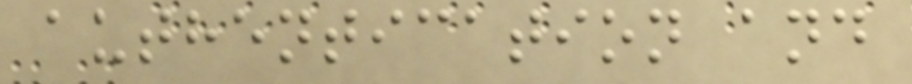authentication and
